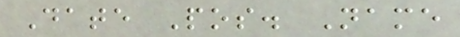Date Pos. Name
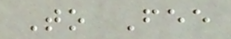To Fee
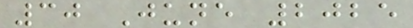30 June 2025
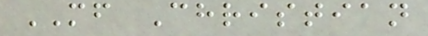MF Christian
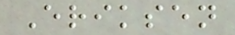Eriksen
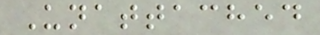Unattached
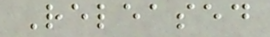Released
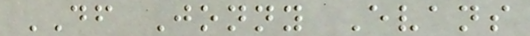DF Jonny Evans
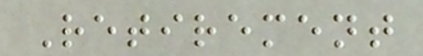Retirement
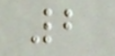2
